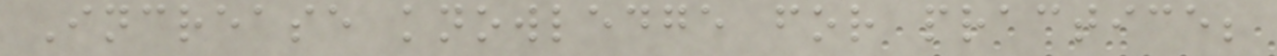Increase knowledge for practice;
